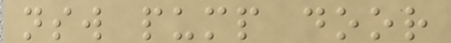nsw pump door
